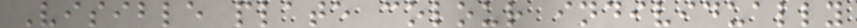Visible plate colour individually
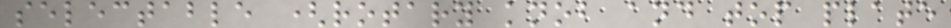selectable (rotary knob and top plate
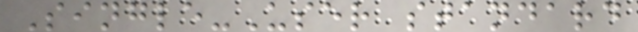Single-User standard
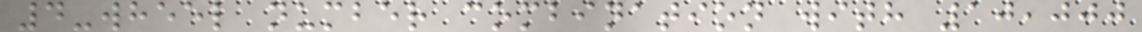4-wheel number combination with 10,000
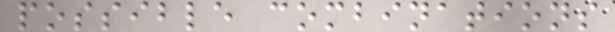possible combinations
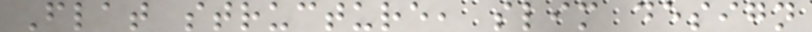Flat structure, slim design
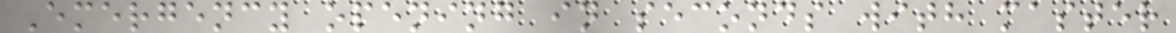Emergency opening in seconds with master
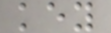key
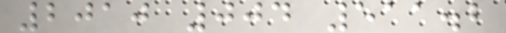2010 004 511.2
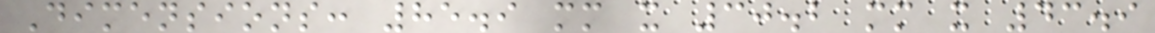Dimensions: 85.9 mm x 30.2 mm x 43.9
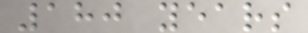180 years
